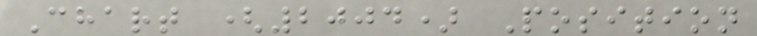Chart (2004) Position
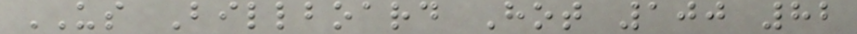US Billboard Hot 100 82
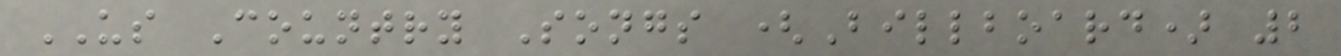US Country Songs (Billboard) 2
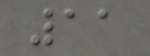11
